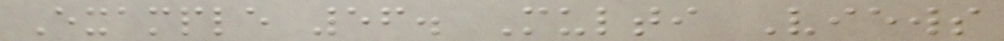Example 56. Multi Views
